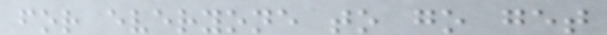for everyone to go get
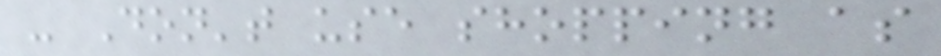- Don't use shopping as
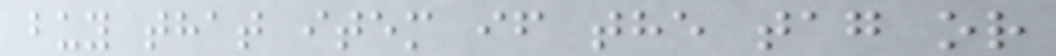buy that item if the tag or
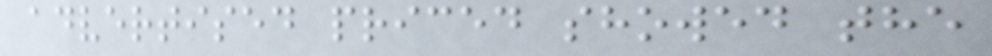advertised priced showed the
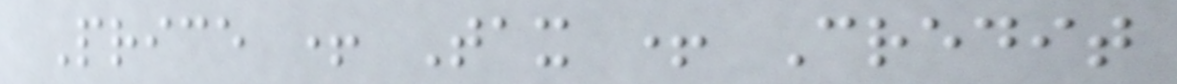Price + Tax + Credit
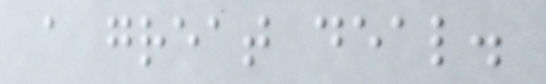a great deal.
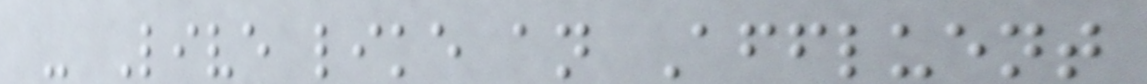- Live like an Affluent
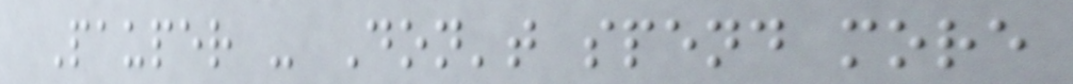Pauper - Don't spend more
